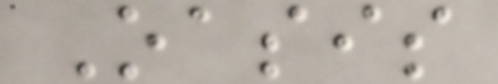Oasis
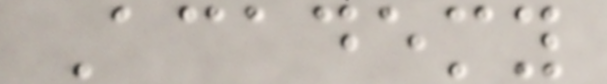Academy
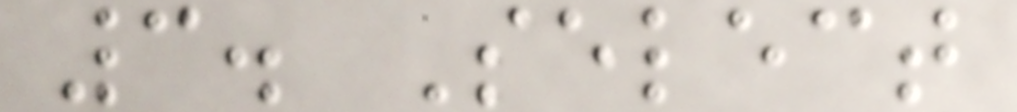3. Select
